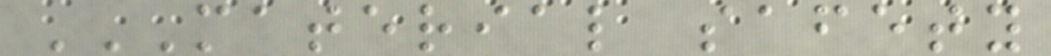MATERIAL SAFETY
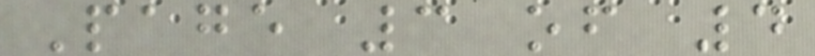Page 3 of 4
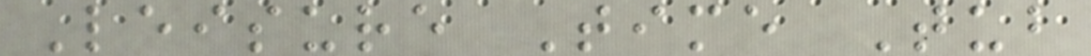Leisure Time Tub
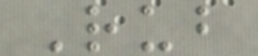Rub
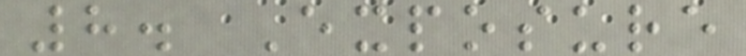8. Exposure
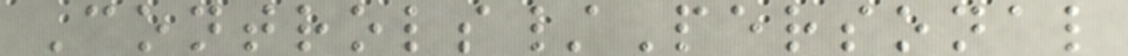Controls/Personal
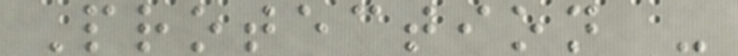Protection -
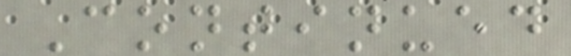Continued
